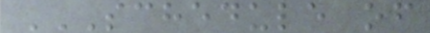SCHEDULE OF
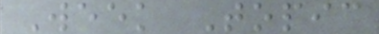Week Topic
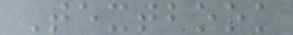Textbook
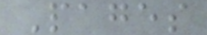Pages
